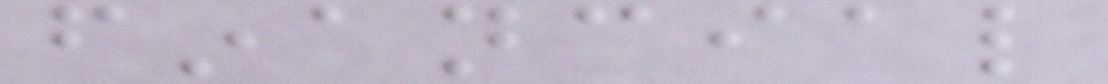financial
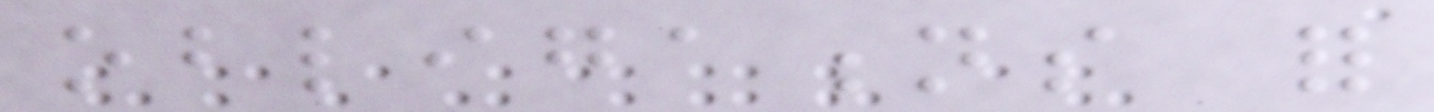obligations for
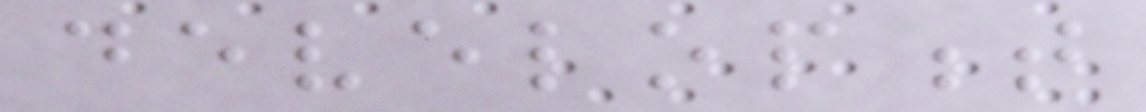development
